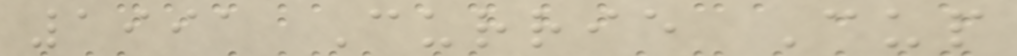1991 Currie Cup
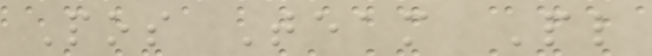Pos Team Pl
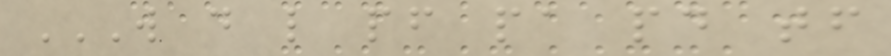W D L PF PA PD TF
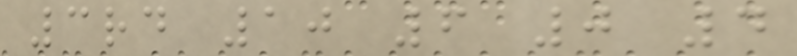3rd 10 6 0 4
